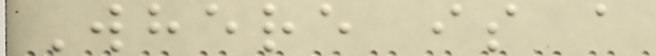Where is a
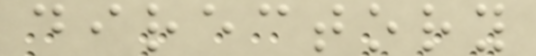directory
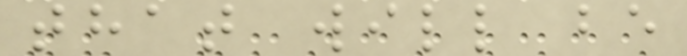that will be
